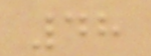48
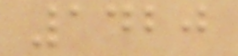1420
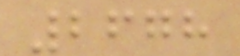2678
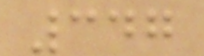347
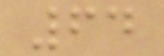64
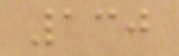130
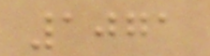1071
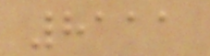8111
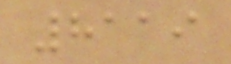8119
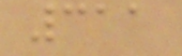311
